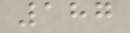187
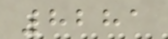8281
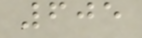605
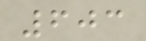603
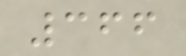366
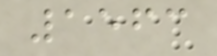1563
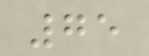75
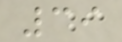39
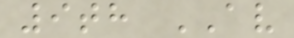9th AV
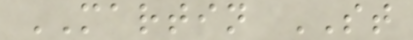MARTIN ST
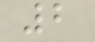2
